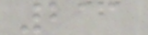211
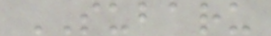SUBARU
